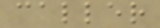caller
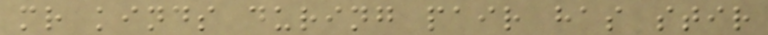mr kinds during pair has stir
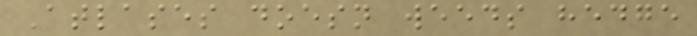Atlases doesn weeds hedge
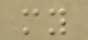my
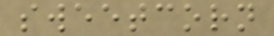sweetcorn
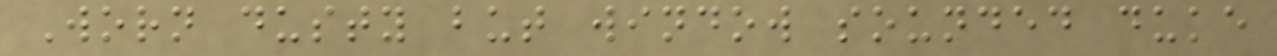Worn dusty but window sounded duke
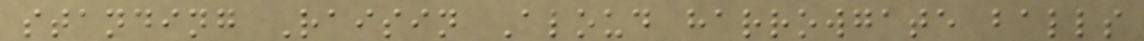standing Raisin Aloud harrowgate balls
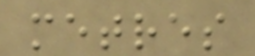metres
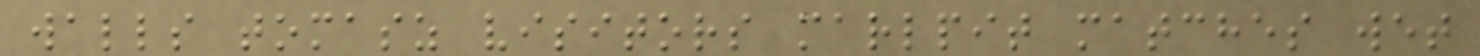walls tomasz visitors marlpit matches wet
